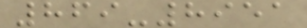869-8951
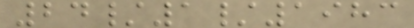24/1/1983
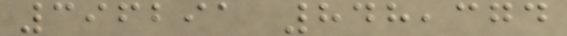396291 848,374
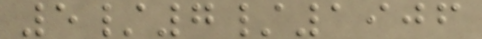5/7/1906
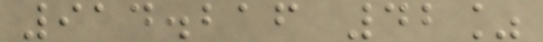914.216 42%
